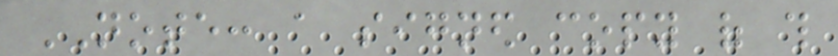NOTE: a signed copy of this
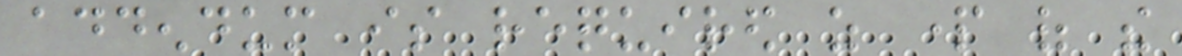addendum is required as part of the
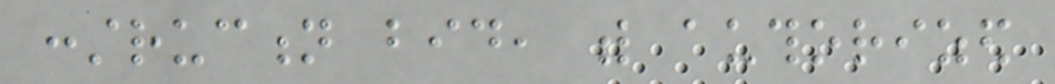construction bid, with authorized
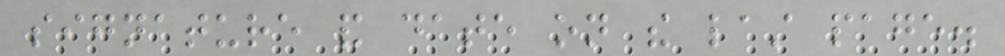signature and date on the last page.
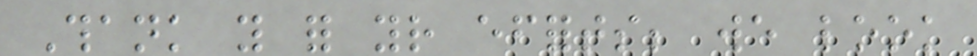Thank you for your efforts; we look
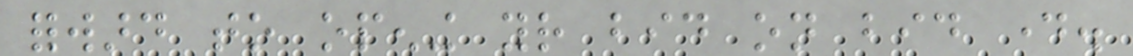forward to opening your bid on bid day.
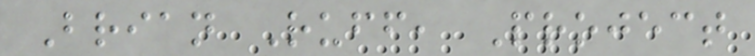Brian Ruff, Project
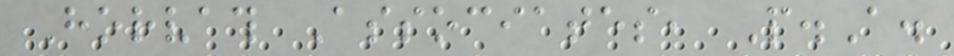Horvath Associates, P.A.
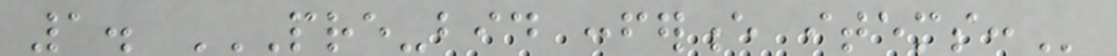1. PRE-BID CONFERENCE ITEMS:
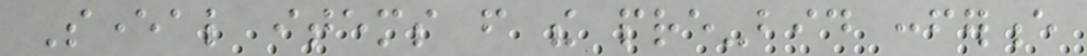Several items from the pre-bid conference
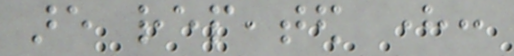are repeated here:
